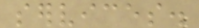services.
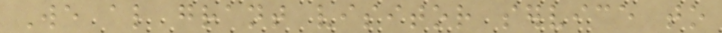We also grant visitor service to
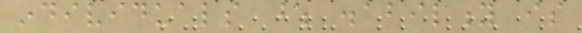individuals whose disability is
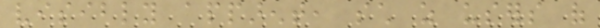visibly apparent, such as users of
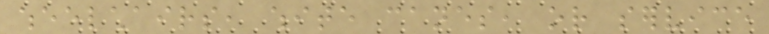wheelchairs, white canes, or service
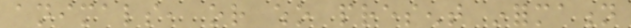animals, or who present information
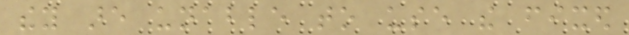they are unable to use the fixed
